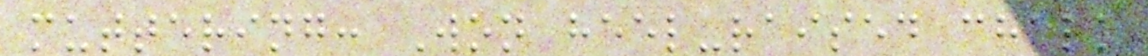muttering: Won heel-raised chalk
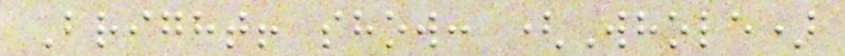Bright! show: (Whole)
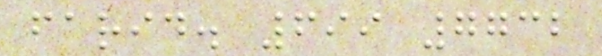farid. 699 7732
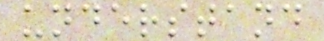understand
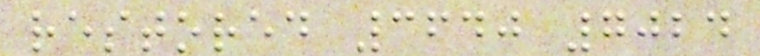restored 3640 7024
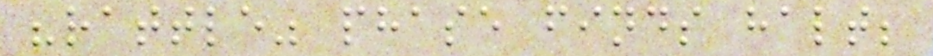"rattle" phase finds halt;
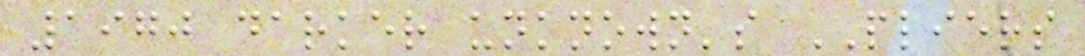1970 darker unknown's PLIERS
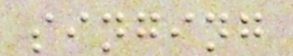singing
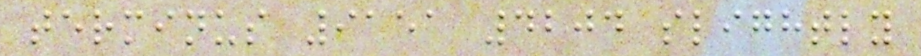terminus 9151 4204 slightly
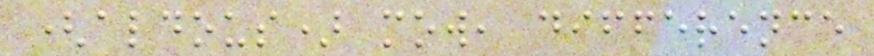(aldous) mow, difference
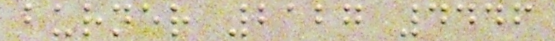burner 2127 4446
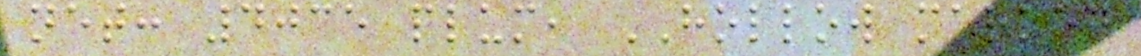net: 4035 plum, HOLLOW marked
